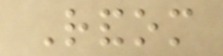Random
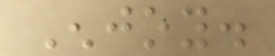Enjoy.
